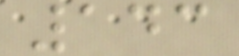143
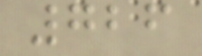726
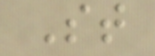St
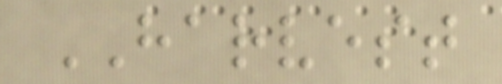HARVEST
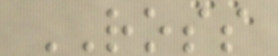ROSS
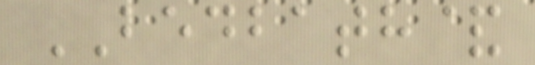BEDBATH&
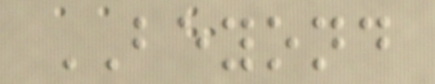BEYOND
